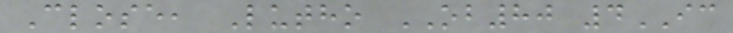Close, Lutho OB80 4IC
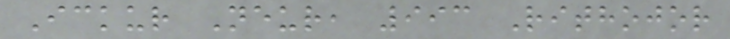Ickur Neur, 993 Rithojor
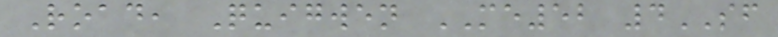Road, Quigwen ME52 4SF
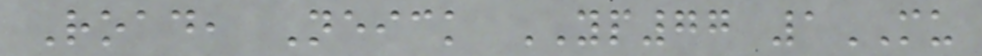Road, Neick YP77 1MU
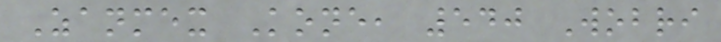Zanmex Kone, 540 Wobri
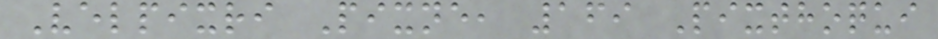Velpixri Pixne, 169 Pixthoqui
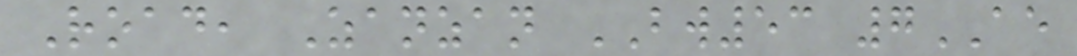Road, Zanzan BW53 7AE
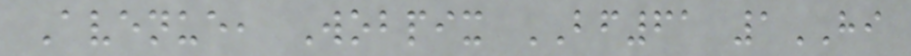Avenue, Wobpix BF61 1HI
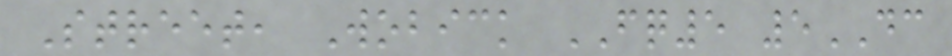Street, Wobick FQ5 5DC
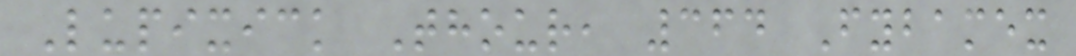Lupixick Thour, 364 Fybamex
